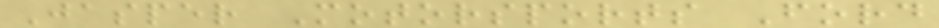Jasper Motorsports Ford
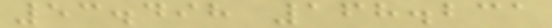53.498 168.231
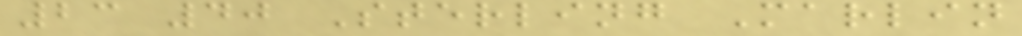23 40 Sterling Marlin
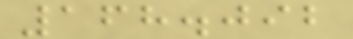168.092
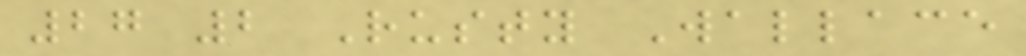27 2 Rusty Wallace
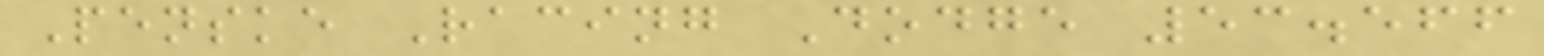Penske Racing Dodge 53.566
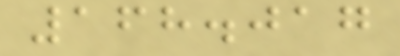168.017
